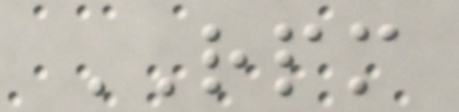RPM
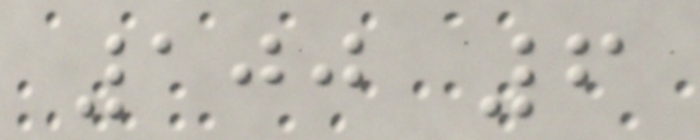100 6
